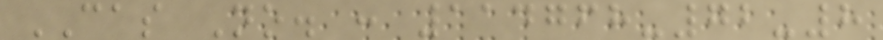CAS No. : 114768-72-8
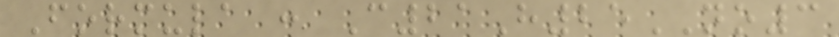Formula : C21H25NO3
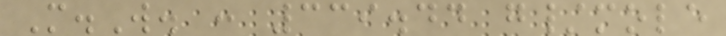M.W. : 339.44 g/mole
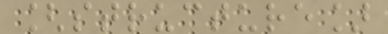[structure]
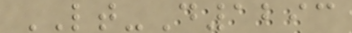LT-D1293
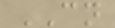CN
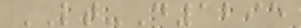LT-D1295
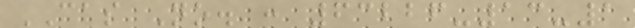CAS No. : 63226-13-1
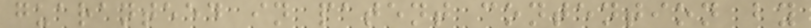guaranteed in patent contention by
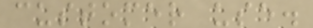customer use.
